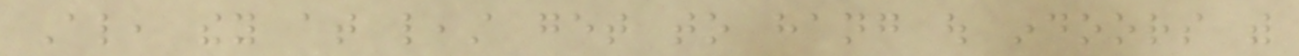Also, they at least get to hang out indoors with
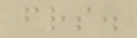friends.
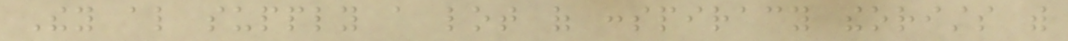They also supply a lot of conspiracy theorists with
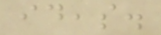ideas.
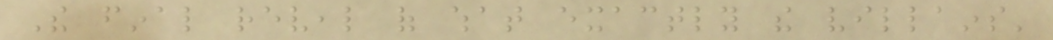The final reveal of what exactly the villains'
